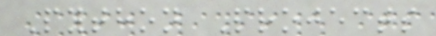Python Projects
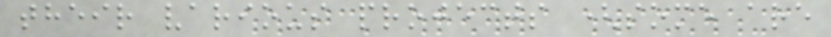their various projects (some are
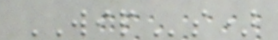WIPs)
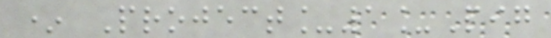* Project_1_Pig
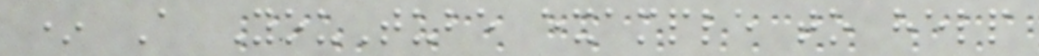* A YouTube example to help
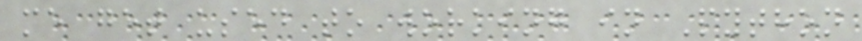me get used to working in Python
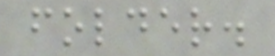folder.
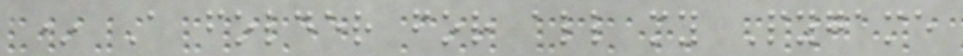* A folder for all my Pygame
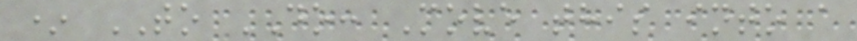* TO DO: Move this into a
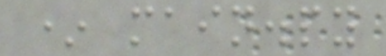* main.py
